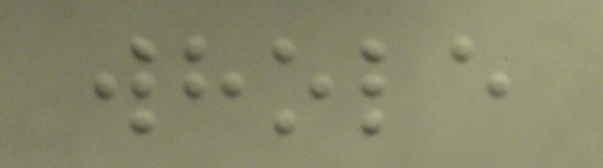whole
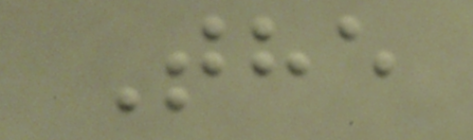The
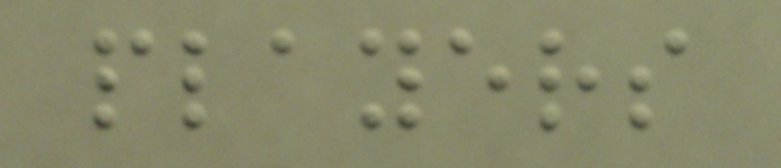players
